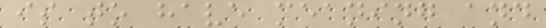is to have meaning and
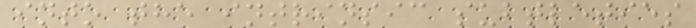into the intrinsic subtleties
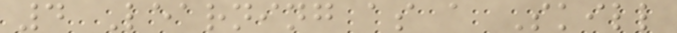4 Learning as a Skill
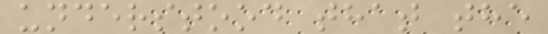understood that the
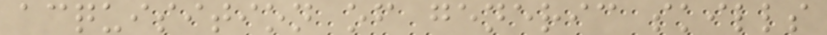acquisition of generic skills
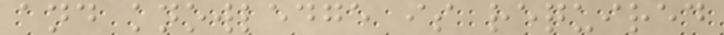and knowledge is required
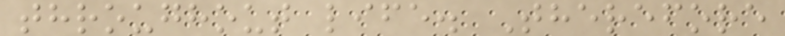throughout life. Therefore
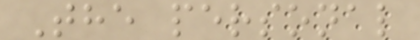The personal
